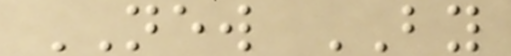NEW BY
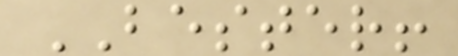BESTER!
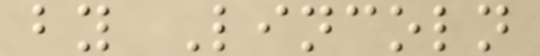by Lincoln
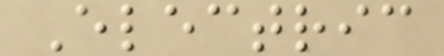Electric
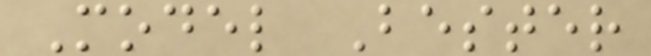Model Bester
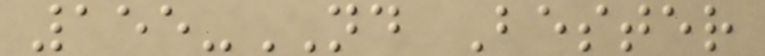155-ND Bester
